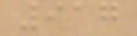917
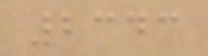2343
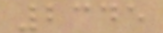2345
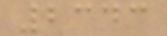2343
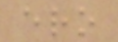ero
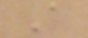A
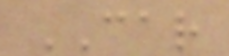CAR
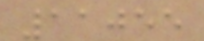11055
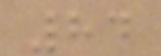84
